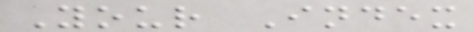Your Index
